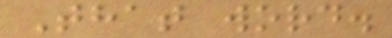That word.
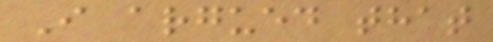I argued that
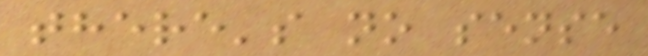there's no sense
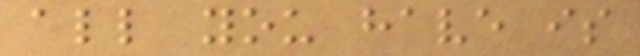all you have is
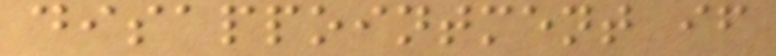disappointment if
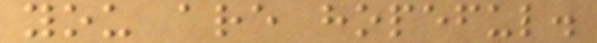you are hopeful.
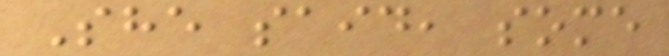She said, some
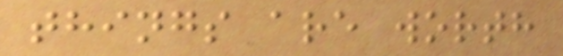things are worth
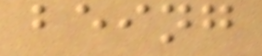being
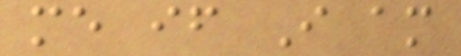me if I am
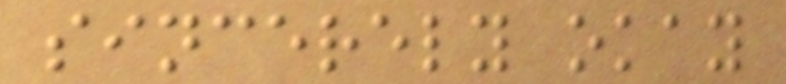sincerely okay
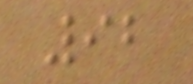92
